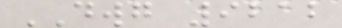DWG 9212
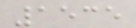1535
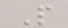P
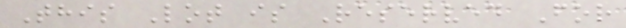This Lot is Reserved For
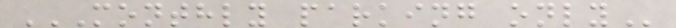MONTHLY PARKING ONLY
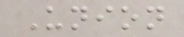Union
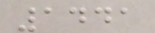1441
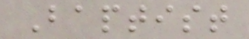Baptist
